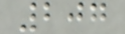207
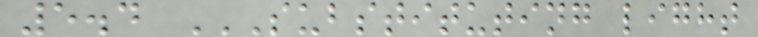5.4 SUBSTITUTING LIGHT
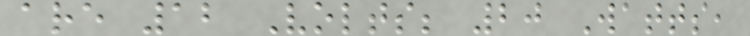are 12 Volts; 20 Watts,
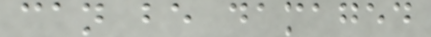can be damaged
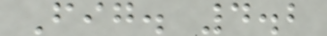Fig. 4.2
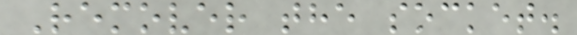Remover the socket.
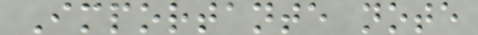Importante note
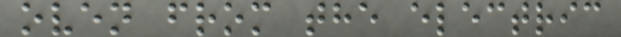oven from the electric
